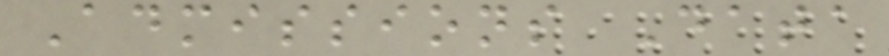Admissions Data
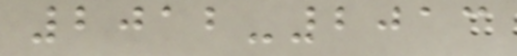2012-2013
